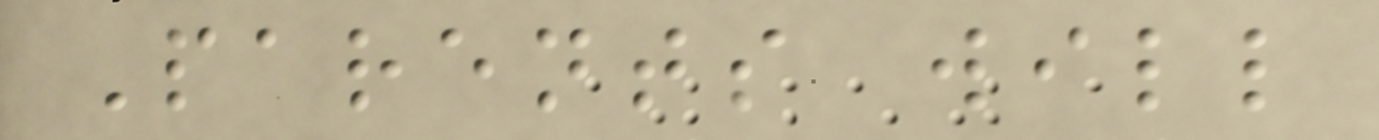Parents will
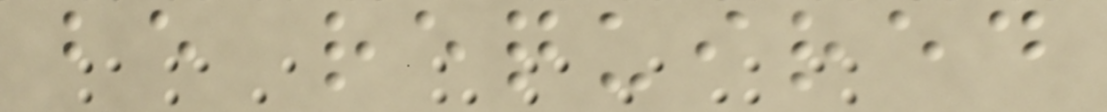be required
